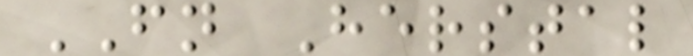FN Herstal
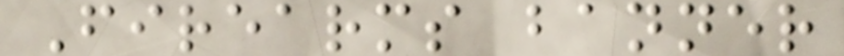Firearms banner
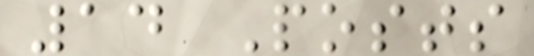14 Posts
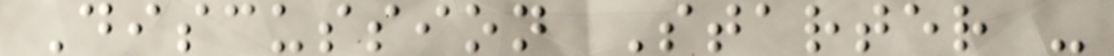Discussion Starter -
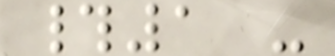#1 -
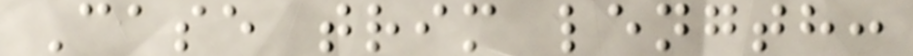Case trim length:
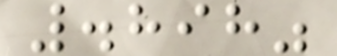.898"
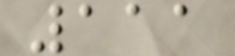111
